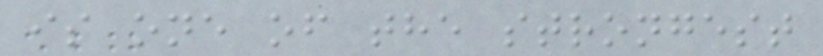is one of the strongest
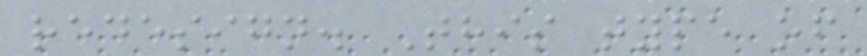redesign. This type of
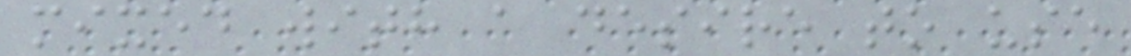mixed with a desire to use
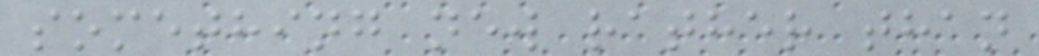something new rather than
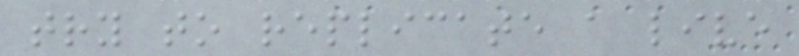try to replicate a live
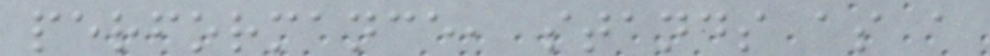performance, stands as a
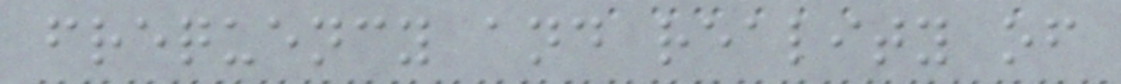frequency and reality of
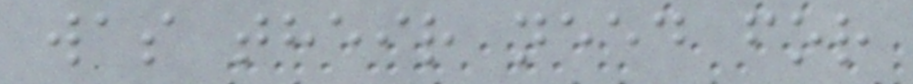was their need for
